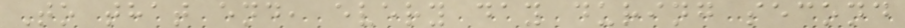To that end, every day during second
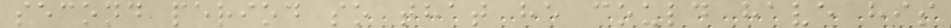second period so that he could have his
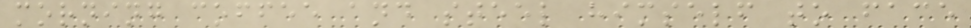morning coffee and steel himself to face
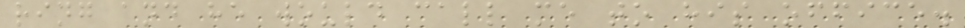ring and he would call me to his office.
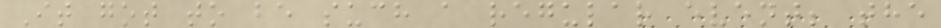It got to be such a regular event; the
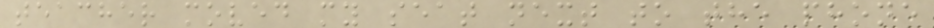teacher moved my seat next to the phone
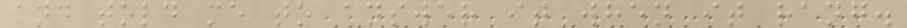and told me to answer it when it rang.
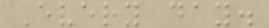Every day.
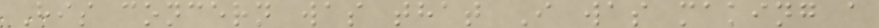His concern was that I was making a
